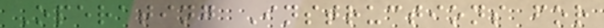Operating Instructions for
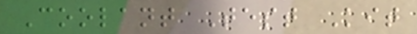Coolant Test Kit
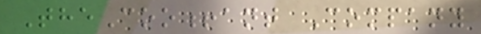TheCoo!ant Company
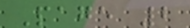Page 2
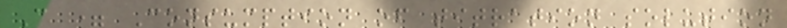C = Consumption of titration solution
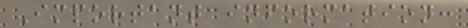Important information:
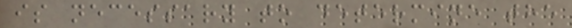is necessary to determine the
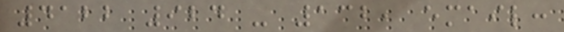4122 924 - 132, email:
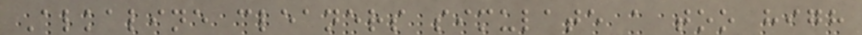Alkaline cleaners simulate a too high
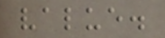value.
